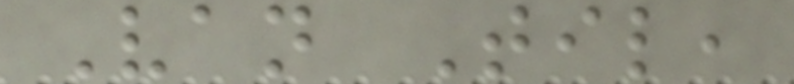Van Til,
